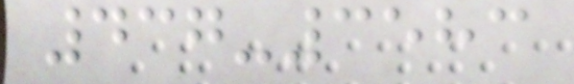437-3583
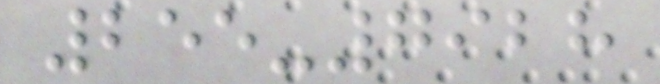255-7928
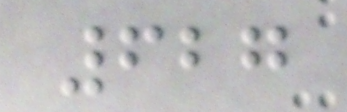627
